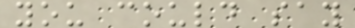you could say
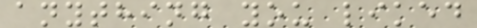anything you liked
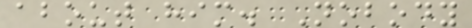about him. Nobody
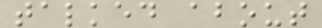talked about
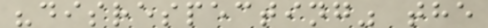"disrespecting" the
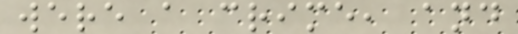were a crime, and
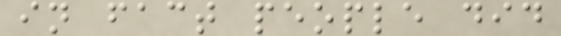in fact people did
